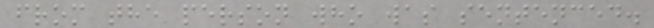from the person who was sentenced.
